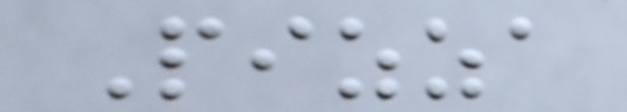Pizza
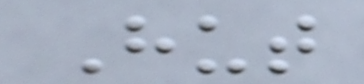Hut
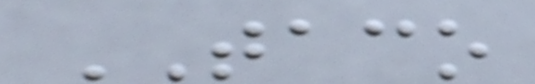TACO
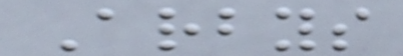Arbys
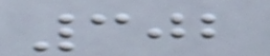302
